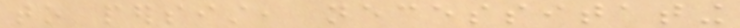to persist, necessitating
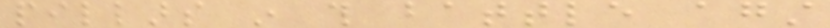pillars in this battle against
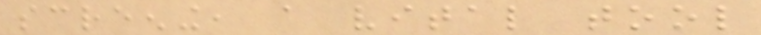screening, a vital tool
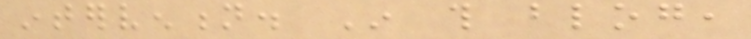intervention. In this blog,
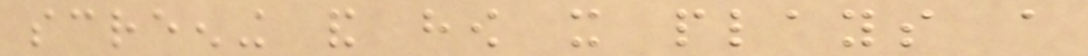screening and how it plays a
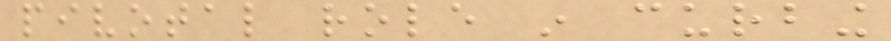pivotal role in curbing
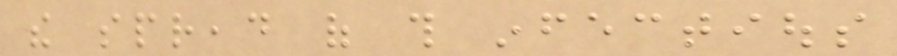the spread of this infectious
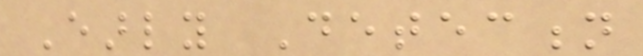Early Detection
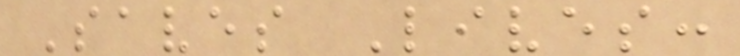Saves Lives:
